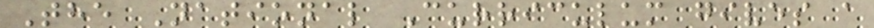The National Curriculum gives a
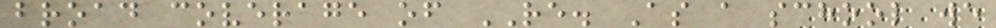broad coverage of RE. As a school we
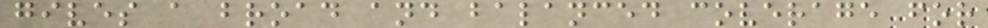gives a broad and balanced coverage for
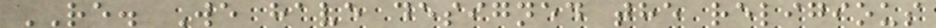RE. We have designed the religious
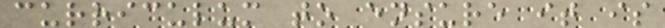curriculum to ensure it is
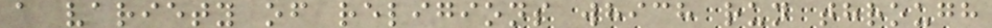a variety of religions which run through
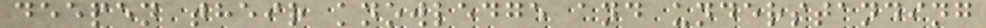deepen their knowledge and understanding
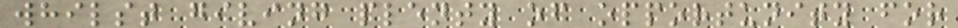whilst giving plenty of opportunity for
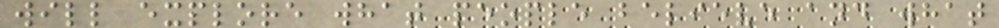will explore what people believe and what
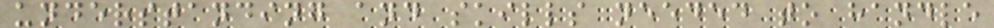understanding and skills needed to handle
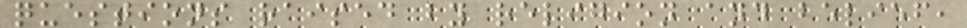questions raised by religion and belief,
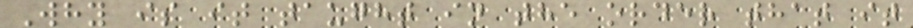Why is it taught in the order that it
